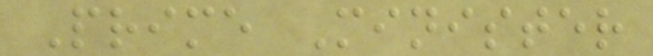Prime Minister
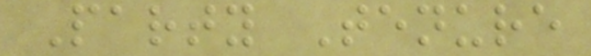Party Tenure
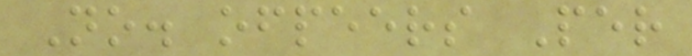No. ofpeers Per
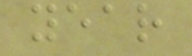year
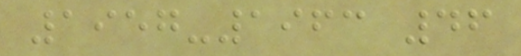1957-1963 46
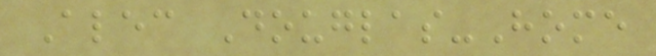Alec Douglas-Home
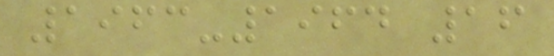1963-1964 16
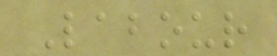Labour
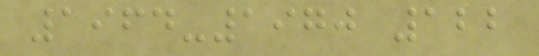1964-1970 122
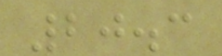20.3
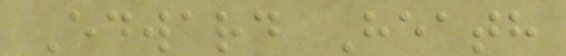Edward Heath
